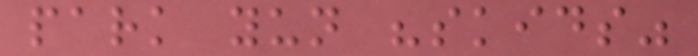park yun "skids"
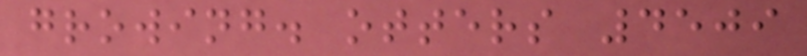growing. otters 4509
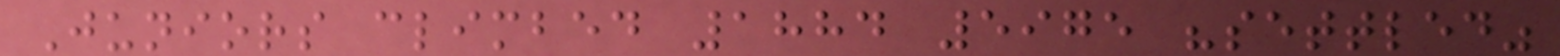Juniors climbed 1884 5975 "settled"
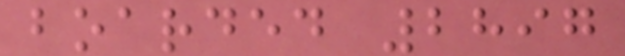boarded 2897
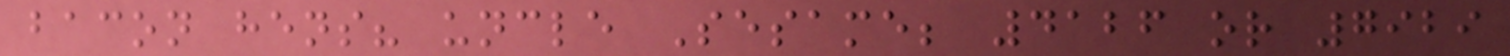bacon hens? uncle Sesame; 4126 or 7929
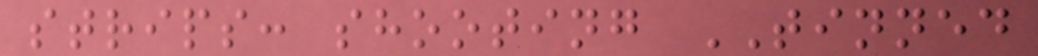strips: shooting TINNED
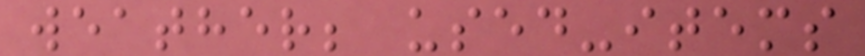weather; used-items
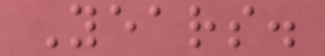Years.
